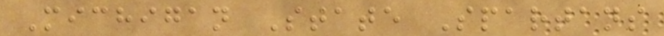Michigan State Spartans
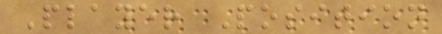Player Position
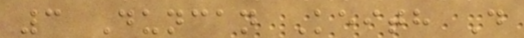3 Duncan Keith D
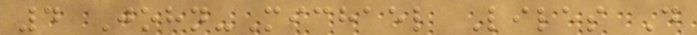4 John-Michael Liles D
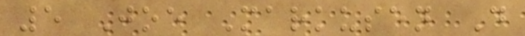5 Joe Markusen D
